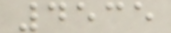4535
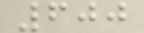600
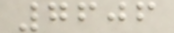7606
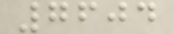7604
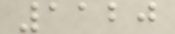1120
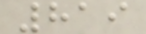819
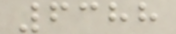6388
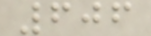606
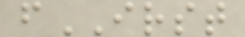fIRST
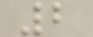2
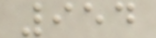954
